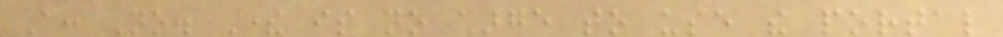A: No. There is no charge to use the portal
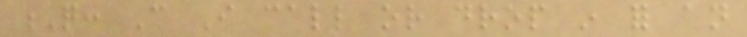Q: Can I call or drop in for an
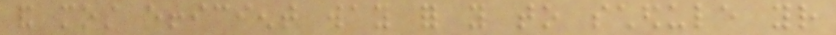and most efficient way for you to schedule your
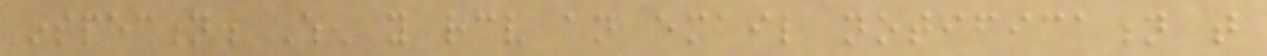inspection. When you receive an email notification that
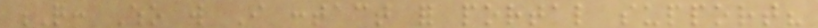Q: Who will I contact for portal support?
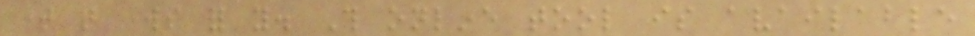time that works for you. This online tool is available
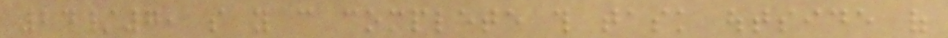24/7, so you can complete this task outside of
